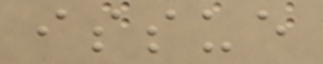issue
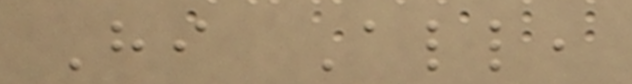Hi All,
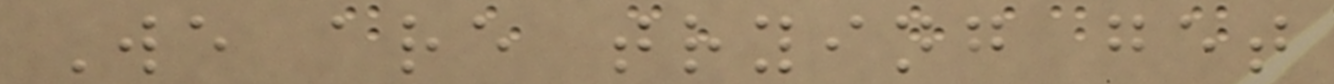We are trying get
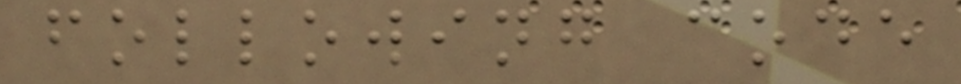following code
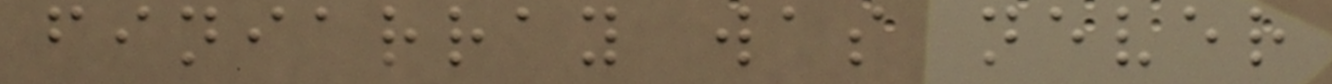finiarray was never
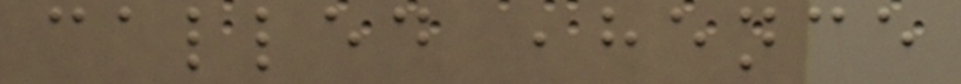called ,hence
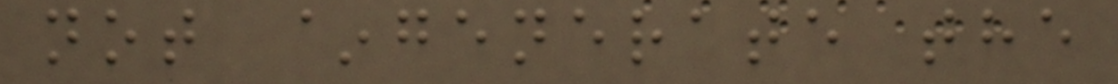not ~generate the
